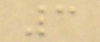3
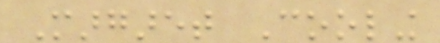Margaret Cooling
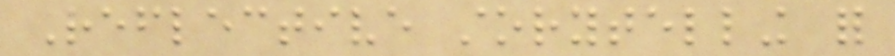Reflective storytelling for
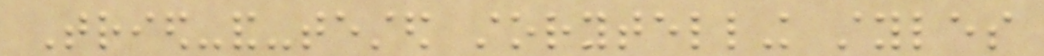Tried-and-tested storytelling styles
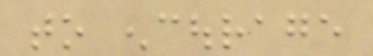to encourage
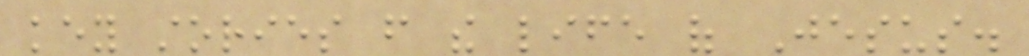key stories from the life of Jesus.
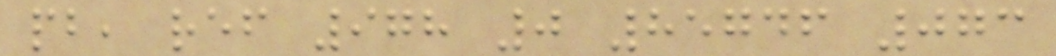pb, ref 978 0 85746 073
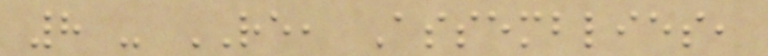8 - RE, Assemblies,
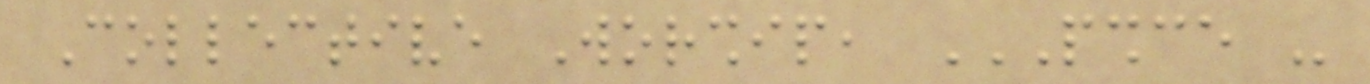Collective Worship, PSHCE -
